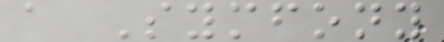a Symfony
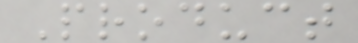Product
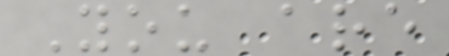You are
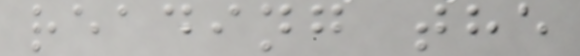reading the
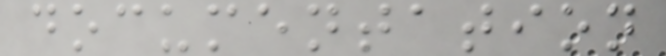documentation
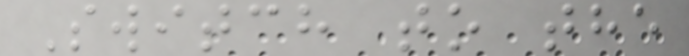Switch to the
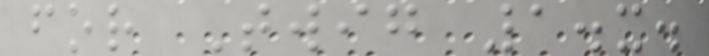for Twig 1.x.
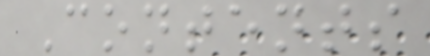Contents
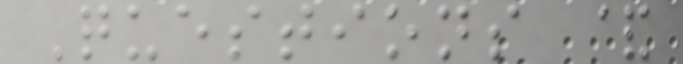Questions &
